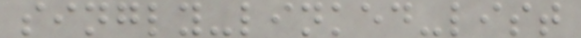singly-linked-list
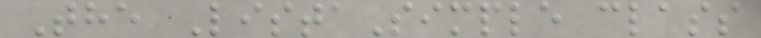The ListaSimple class
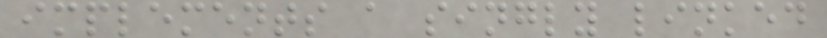implements a singly linked
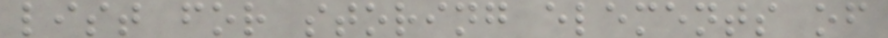list for storing elements of
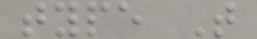type T
